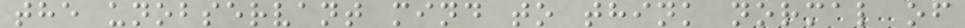the unobservant mind to think normal of
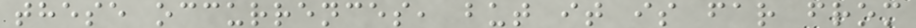these occurrences, but it is far from
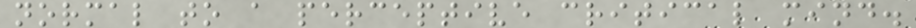normal to a perceptive critical mind.
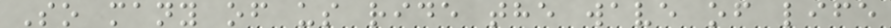So many of us ride the wave of life
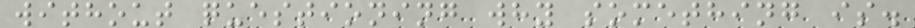without questioning why something is.
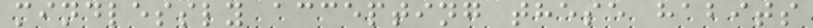mindlessly accepting these habits
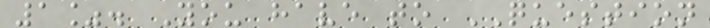1%. You have to QUESTION
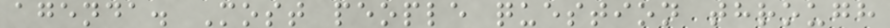agenda. Most people question through
